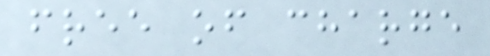free of charge
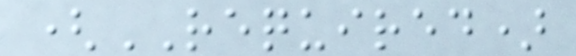(REQUIRED)
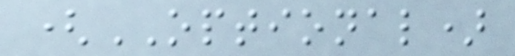(OPTIONAL)
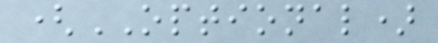(OPTIONAL)
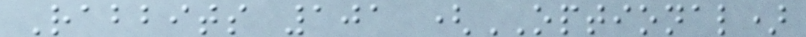Rabbits 101 (OPTIONAL)
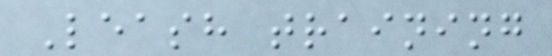Leash training
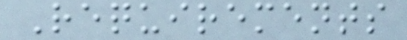Requirements
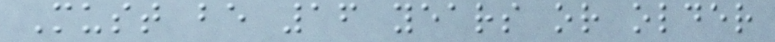Must be 16 years or older
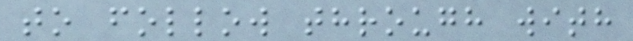to follow through with
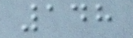148
